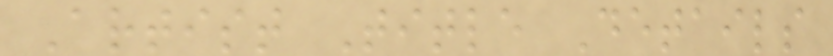Artist Title Details
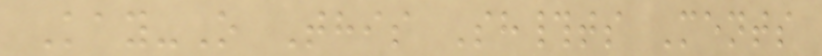Kay-O This Sh#ts Ments
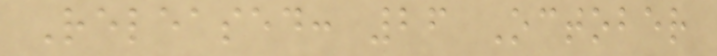Released: 26 October
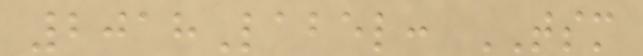2018Label: TSM
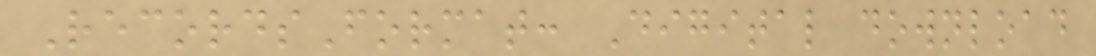RecordsFormat: Digital download
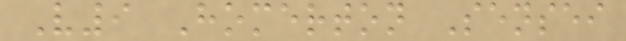V9 Homerton Sensei
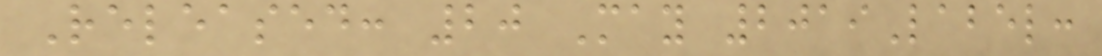Released: 20 May 2019Label:
